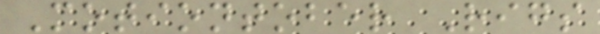Motiontober Rigs
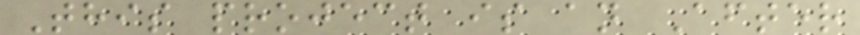This project is an After
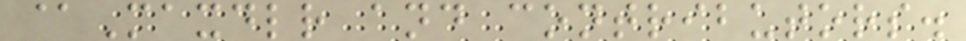@Maxdlr and contributors.
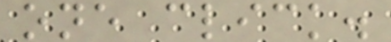one click.
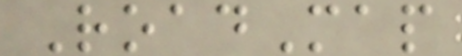RoadMap
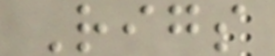Rigs
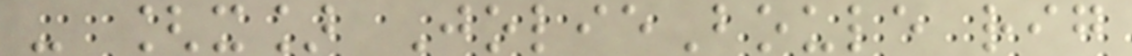- [x] JolieBoule rig
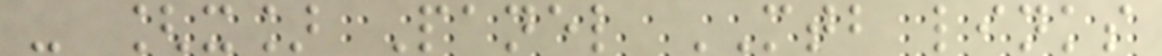- [x] Panel MTB links
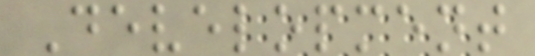Development
